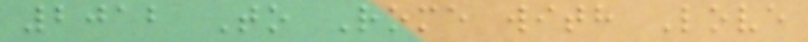2012 To Rome with Love
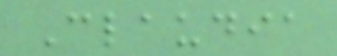Claudia
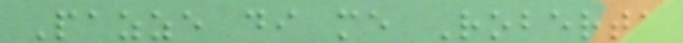Pazze di me Roberta
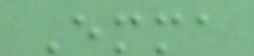Emma
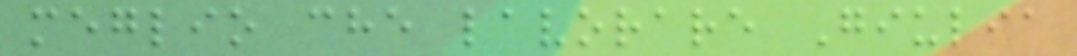meglio che lavorare Giulia
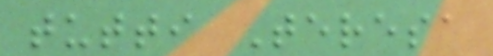tutti Teresa
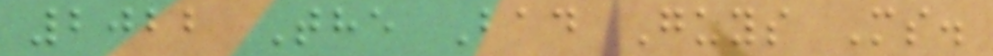2022 The Bad Guys Ms.
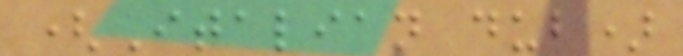(Italian dub)
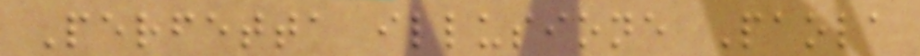Perfetta illusione Paola
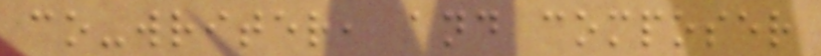co-writer, and composer
